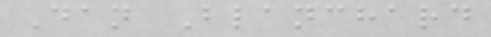Dan Blanchard
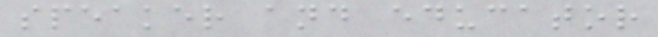speaker and educator
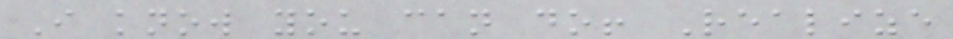I know you can do! Realize
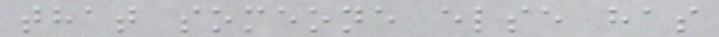that someone else has
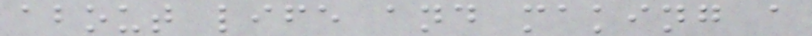about life and making a
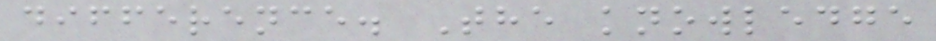difference. The knowledge
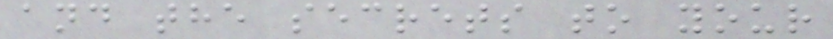and the secrets to your
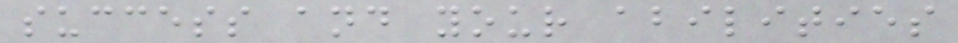success and your abilities
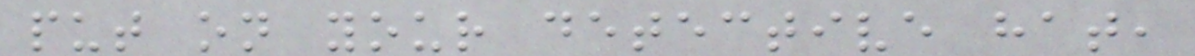put on your detective hat,
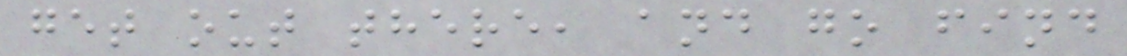get out there, and go find
